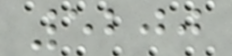5200
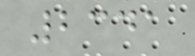2341
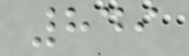849
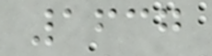1637
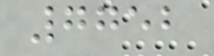7752
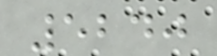5240
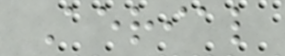Aerial
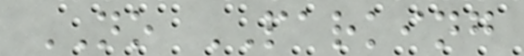NO PARKING
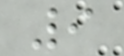9
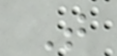T
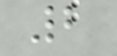2
